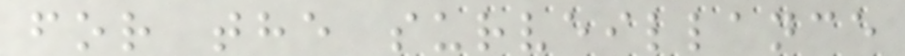for the surveillance
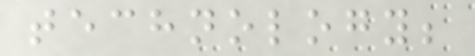technology;
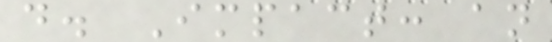d. Impact: an
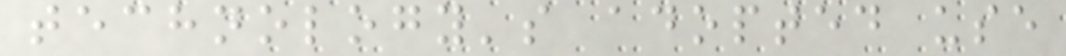technology's adopted use
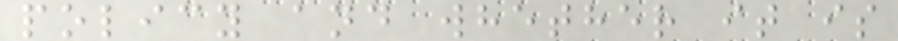policy and whether it is
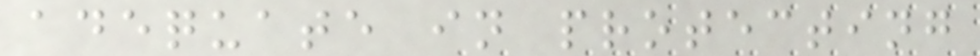adequate in protecting
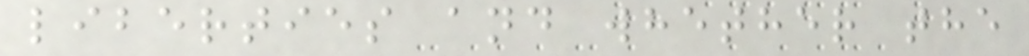liberties and whether the
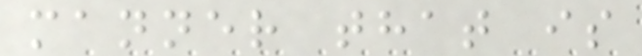manner that is
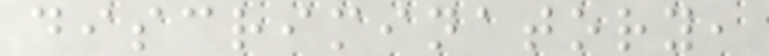discriminatory,
